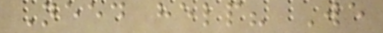Need help? We
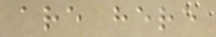are here
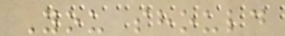You should
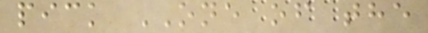pick ONE of the
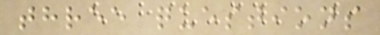three questions
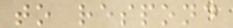to respond
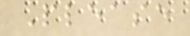Please
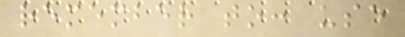remember to: use
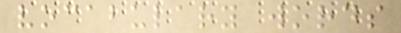vocabulary words
